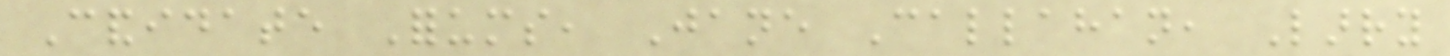Candidate Forums, Jane Callahan, Larry
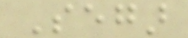Segar
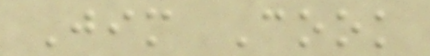Jim Cook
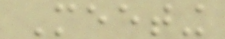Meeting
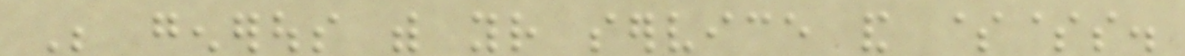Be generous with your service and $$s.
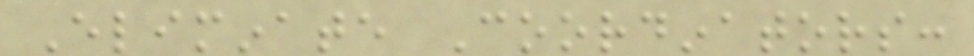Eliminate Coordinators:
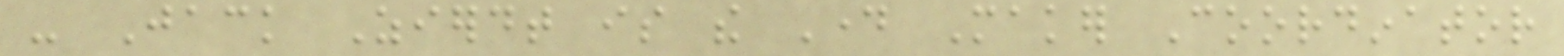- Jack Zierdt is the Day Maker Coordinator
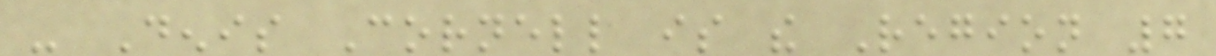- Denis Cornell is the Region 7
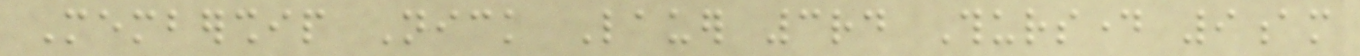Membership Nick Lauer 3rd Thursday 9am
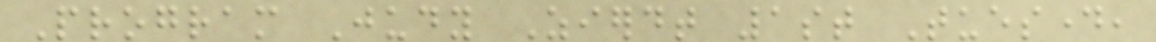Program Judy Zierdt 1st Tuesday,
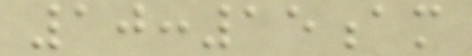10:15am
